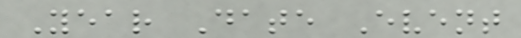Year Date Event
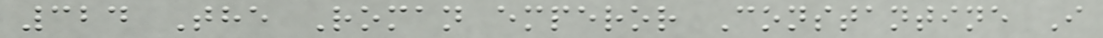324 The Roman emperor Constantine I
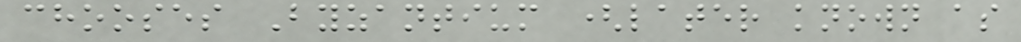chooses Byzantium (later known as
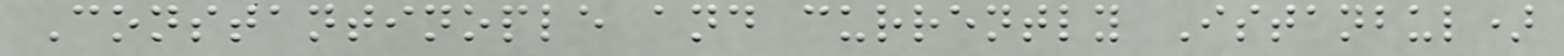Constantinople and currently Istanbul)
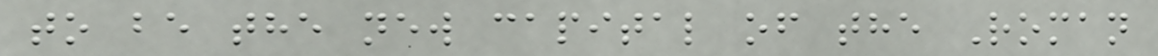to be the new capital of the Roman
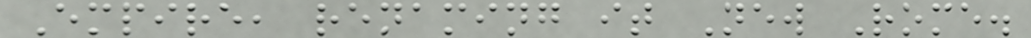Empire, renaming it New Rome.
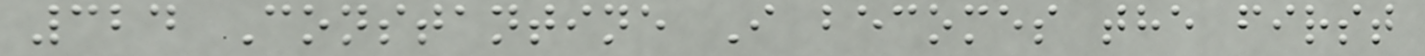324 Constantine I becomes the first
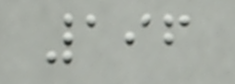196
